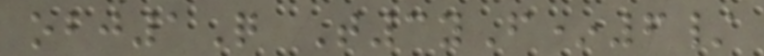obj1Q T3yF*6/
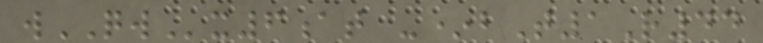wQWx6at -*bT1R44
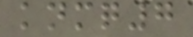knmq7
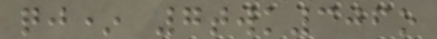qj* 7twk306o
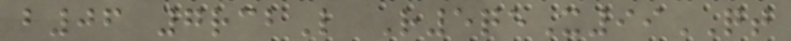b06 7rcbL R5qeX99QT
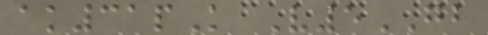ak31pK V5GB
